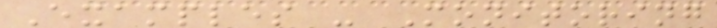Examples - Monitoring
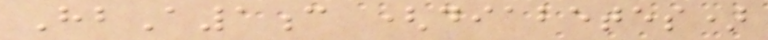HbA1c (diabetes)
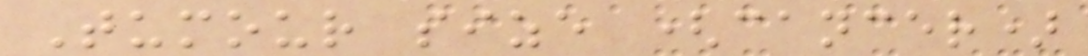Tumour size (cancer)
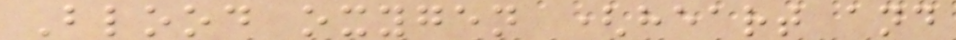Blood oxygen (heart and
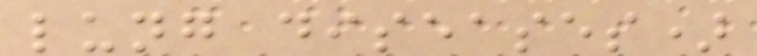lung diseases)
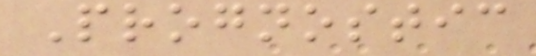Prognostic
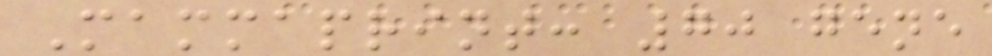Mammaprint: 70 gene
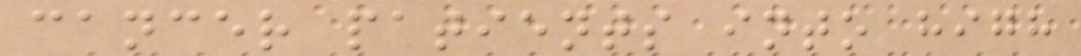cancer patients into high
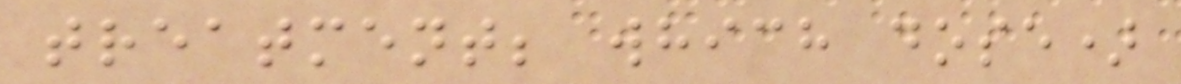treatment; which dose)
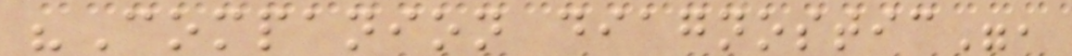"Companion diagnostic",
